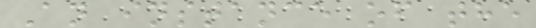An instance of the
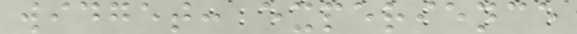widget: experience
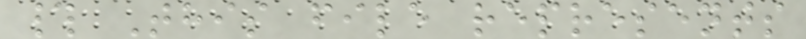# This file represents
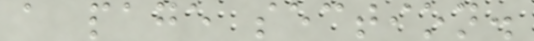a page section.
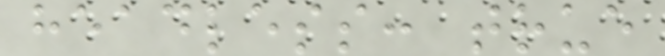headless: true
